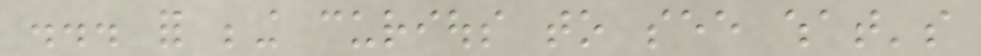... for being curious to see what's
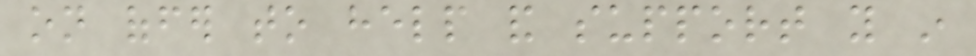on offer to help and support you in
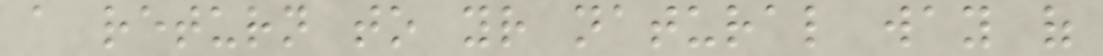a return to your natural way of
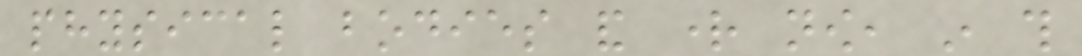physical bodies and right now, in this
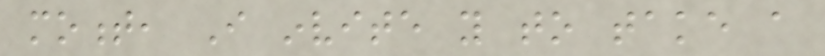moment, I invite you to take a
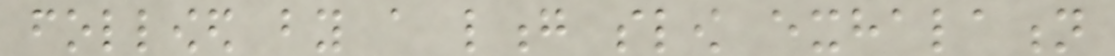followed by a long slow exhalation
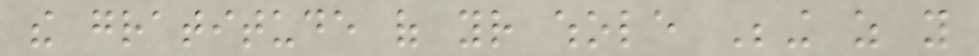the gratitude of your whole Being as you
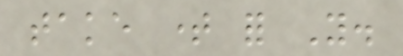take time for You.
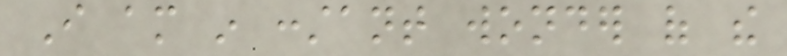I am in constant wonder of the
